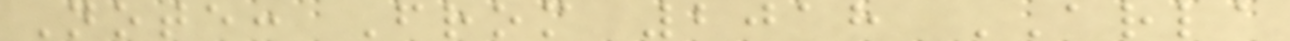Note: From 2018 ARLA
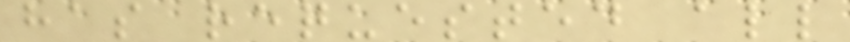has requested all
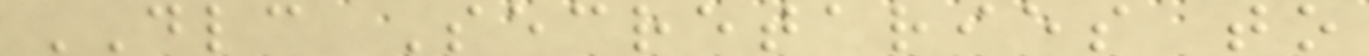DLC Secretaries to
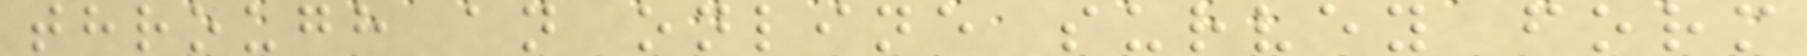through an online survey form
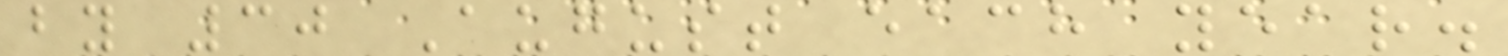by 30 August each year.
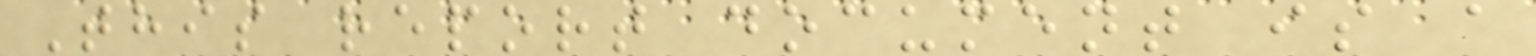This report document is a
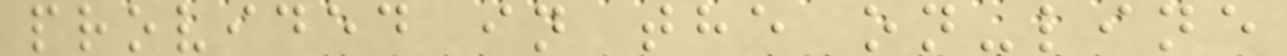provided in the on-line
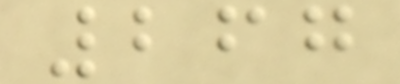267
